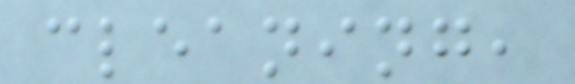cleaning,
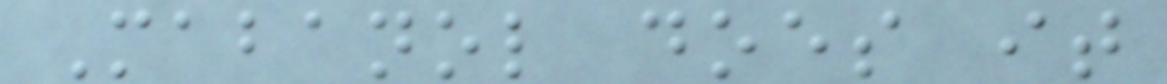Mabanol does it
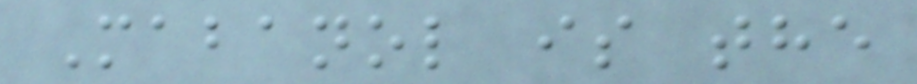Mabanol is the
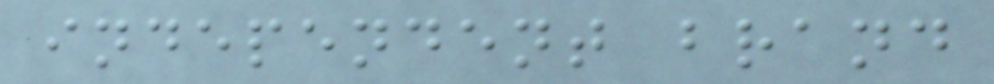independent brand
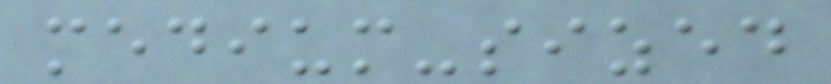medium-sized
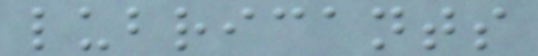lubricants
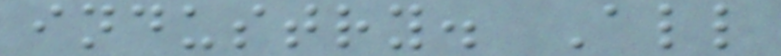industry. All
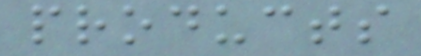products
